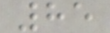85
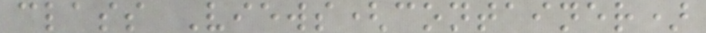class Views(container)
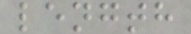length
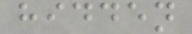hidden
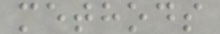methods
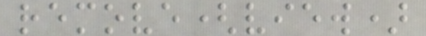remove(view)
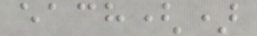each()
